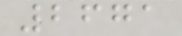2671
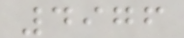4976
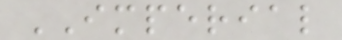IMPERIAL
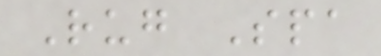Rug Spa
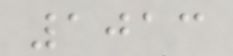1013
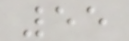55
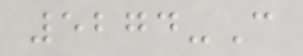5274-C
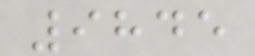9845
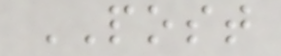POST
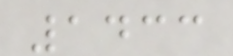1433
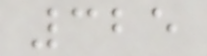325
